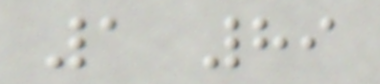1 89
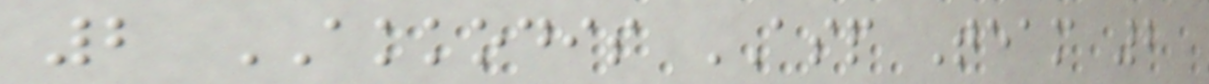2 AKKODIS ASP Team 2
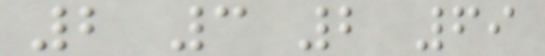2 3 2 69
